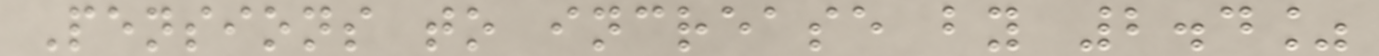Pensions to increase by 2.4%
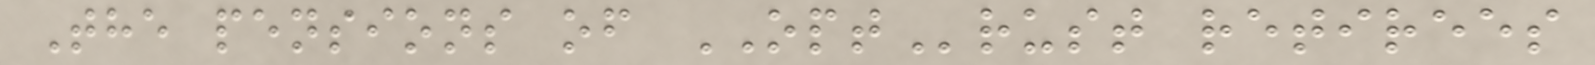The pensions of OPTrust retirees
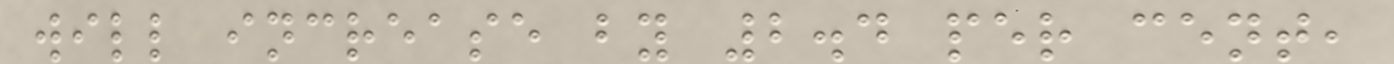will increase by 2.4 per cent,
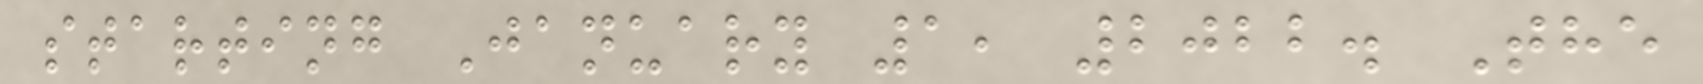starting January 1, 2022. The
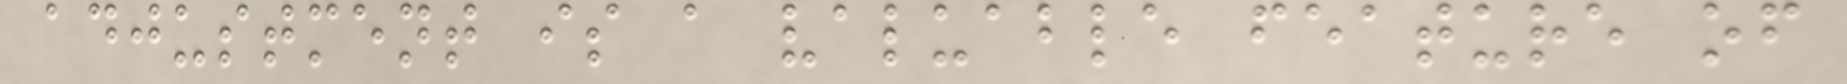adjustment is a valuable feature of
